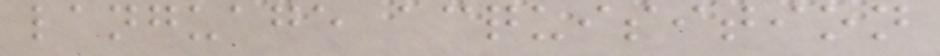language acquisition
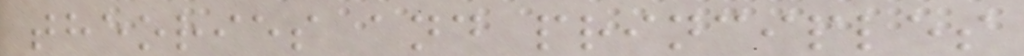theories and principles
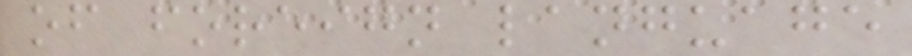of foreign language
